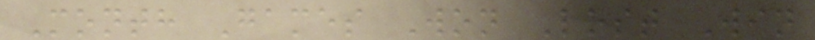Month Games Won Lost Win
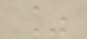%
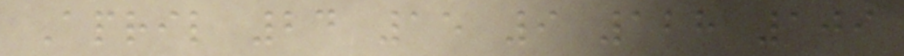April 24 15 9 128 109
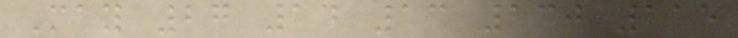May 27 14 13 130 115
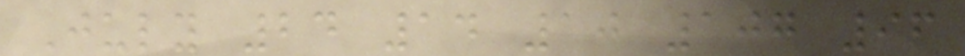July 24 14 10 107 96
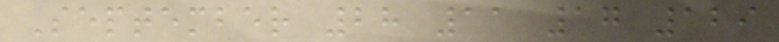September 28 11 17 129
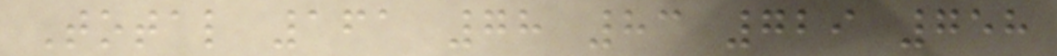Total 161 78 83 729 758
